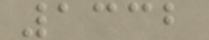1332
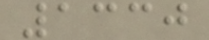1330
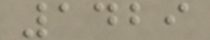1429
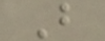B
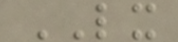LX
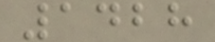1428
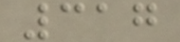317
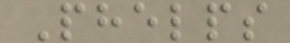Phelps
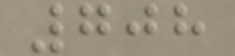708
